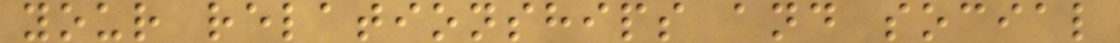your relationships and social
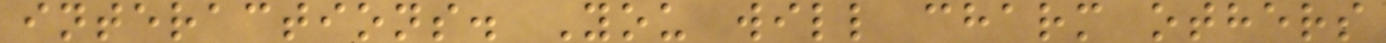interactions. You will charm others
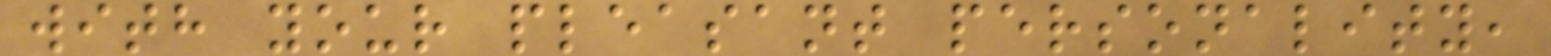with your pleasant personality,
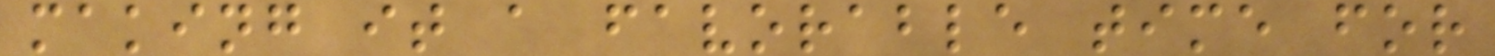making it a favorable time for
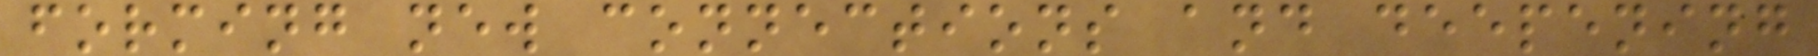forming new connections and deepening
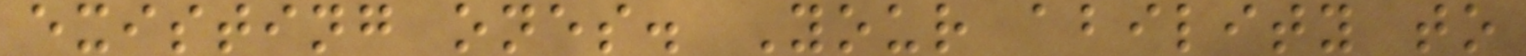existing ones. Your ability to
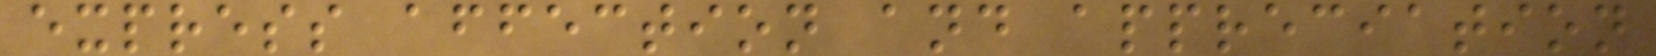express affection and appreciation
